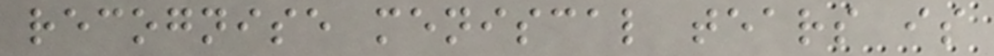recognise meniscal tears is
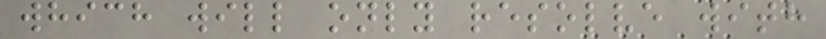which will only resolve with
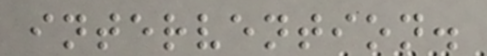intervention.
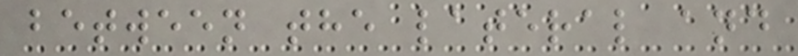between the lateral and
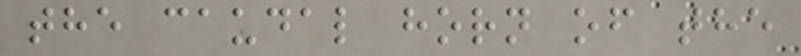the caudal horn of the
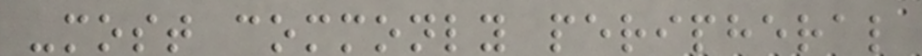-most commonly peripheral
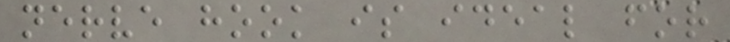nerve hook is ideal for
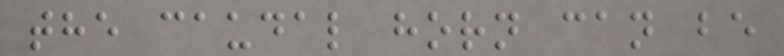the caudal horn can be
